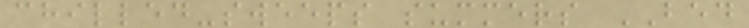chilled-sweeps summers BED
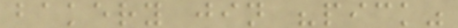bakery jin "pick"
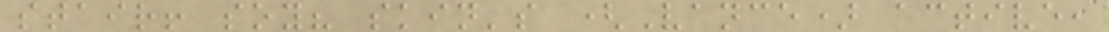stair! soy? skin's (Vance) active,
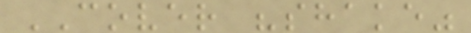COVER "shake"
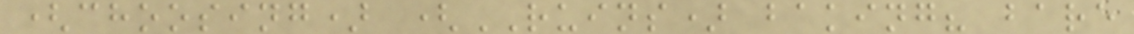(choosing) (RUINS) baking? bare
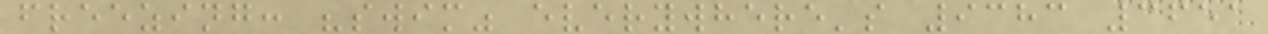freezing: "swim" everywhere's 9383 3651
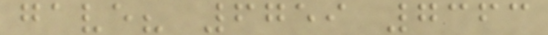gave? 6759 7363
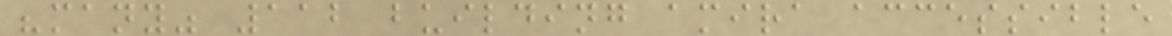"many" 112 building amira accessible
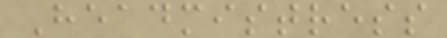Headmistress
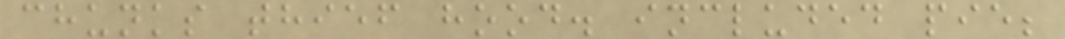chunks thief hood. included pie;
